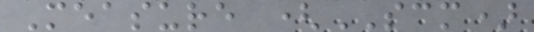Measure (SCM)
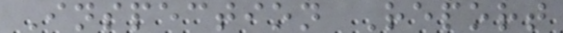Inspection Report
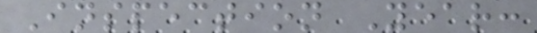Inspection Year:
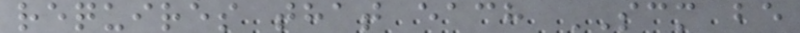requires that each SCM be
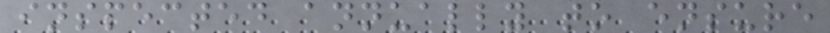inspected annually to ensure
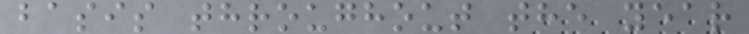basis throughout the year
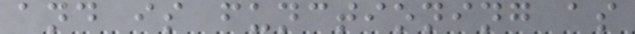and is functioning as
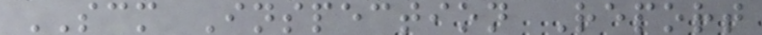SCM Inspection Report
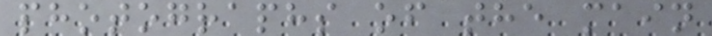photographs of the main
